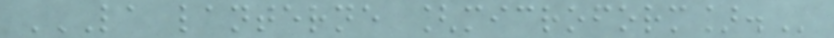LA LANTERNE [MICROFORM].
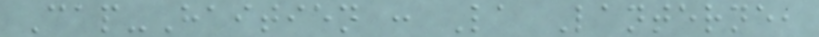Cap-Haitien : La Lanterne,
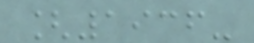[1936-
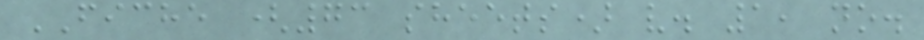FICHE (73 sheets) v. 1, no.
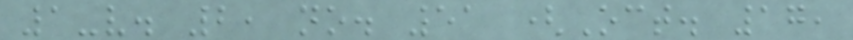1-v. 2, no. 51 (Oct. 17,
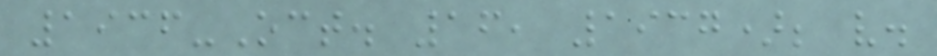1936-Oct. 16, 1937); v.
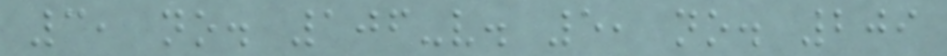3, no. 106-v. 5, no. 209
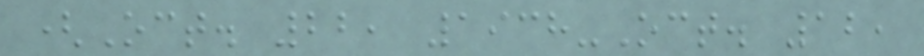(Oct. 22, 1938-Oct. 12,
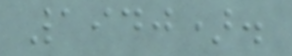1940).
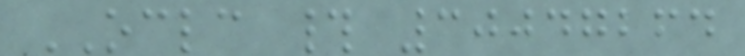OCLC # 30047264
